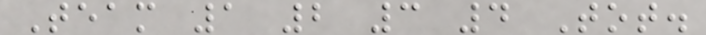Team 1 2 3 4 Tot.
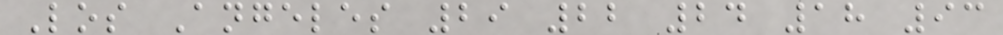Los Angeles 29 22 24 18 93
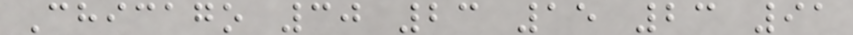Chicago 30 23 15 23 91
